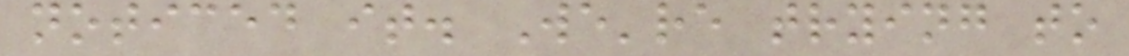noticed it. We're trying to
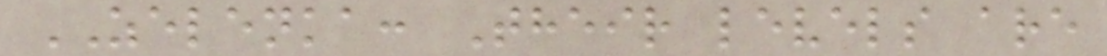ZELENKA: Their levels are
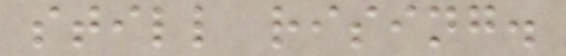still rising.
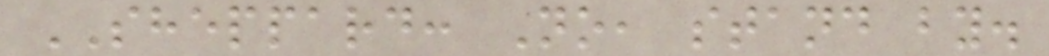SHEPPARD: No, stand by.
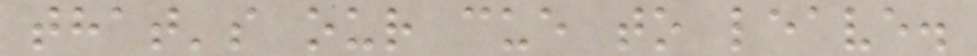that's our cue to leave.
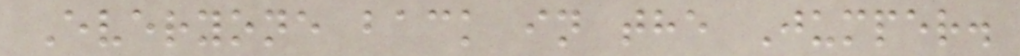Everyone back in the Jumper.
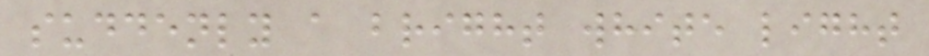suddenly a bright white light
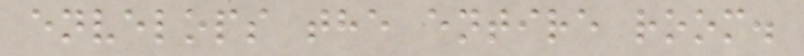envelops the entire room.
